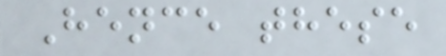Hence these
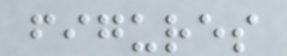figures
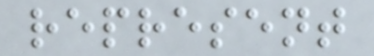represent
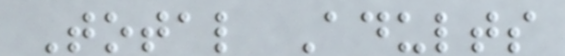Total Adults
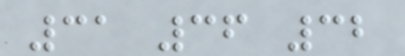31 36 32
